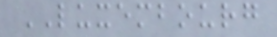LUXEMBOURG
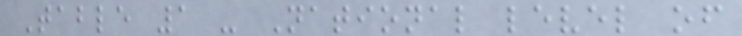Table 1 - National level of
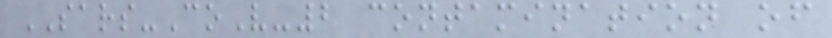SARS-CoV-2 contamination of
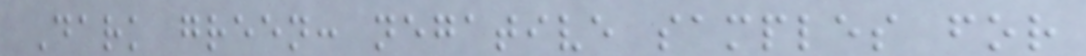Dark green: negative samples for
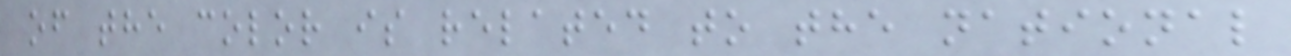of the color is related to the national
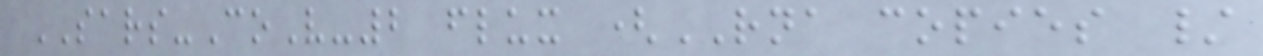SARS-CoV-2 flux (RNA copies /
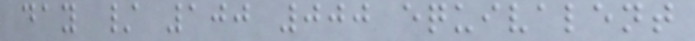day / 100 000 equivalent
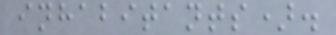inhabitants).
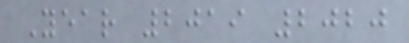Year 2019 2020
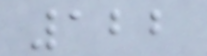122
